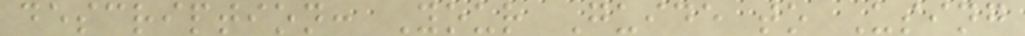description: Your Guide to Using
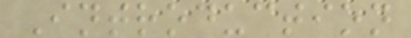Introduction
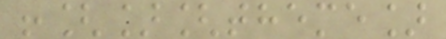![][theme]
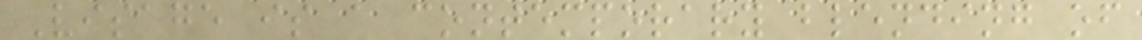Visage is a contemporary blending of
